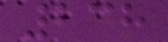238
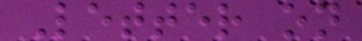Letter on
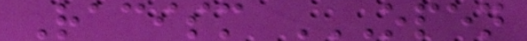Racism OPEN
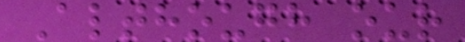Although our
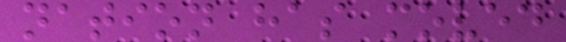nation has moved
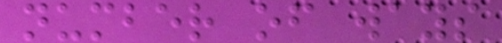number of ways
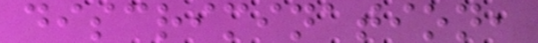discrimination,
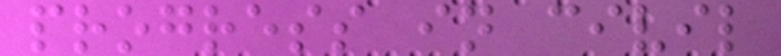progress in civil
